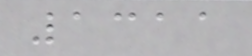1311
